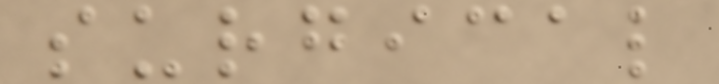surgical
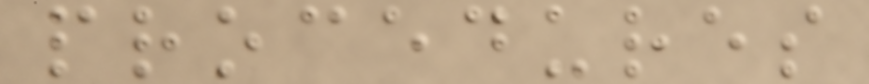procedures
